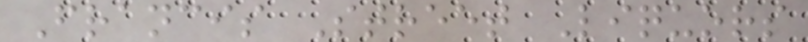Francis Street Liquors
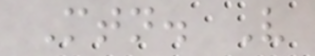Mtn. V
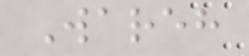Wareh
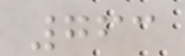763
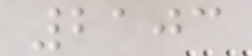2103
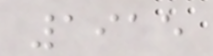1915
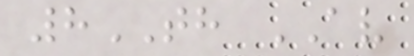8TH AV
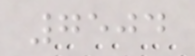7504
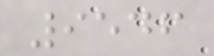9546
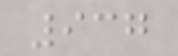937
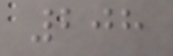208
